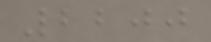2200
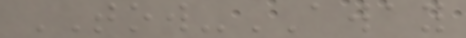TOW-AWAY
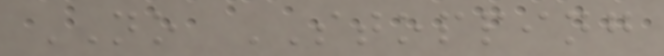NO STOPPING
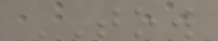TOW
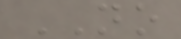NO
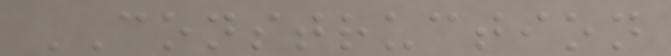CONSTRUCTION
